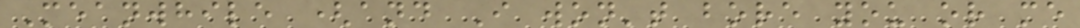Meanwhile (and I won't bore you or me
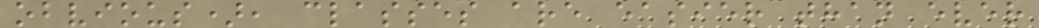obvious), classes are easier than ever
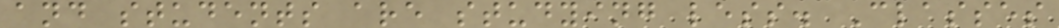and students are studying less. Classes
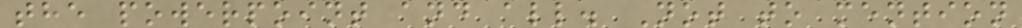the powerpoint and all. Not to mention
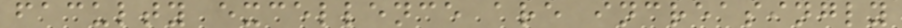faculty excellence are increasingly
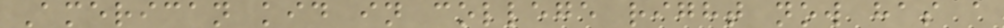American kid in college right now has a
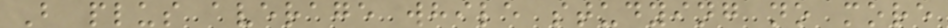B plus average while studying no more
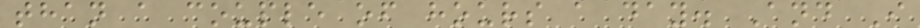than a couple of hours a day. And I
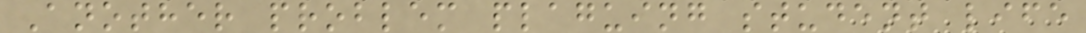Another problem plaguing student life
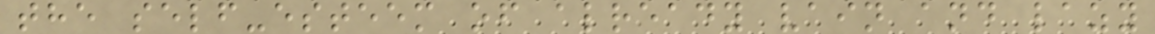the self-esteem of already vain and lazy
